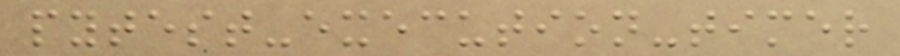pytest-execution-timer
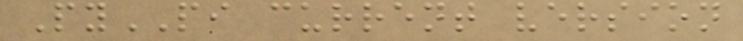PyPI current version
